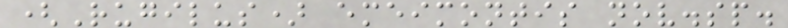(Rugilus) emeimontis nov.sp.
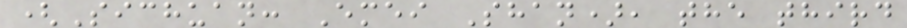(Sichuan: Emei Shan), the third
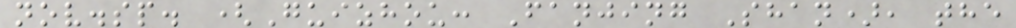nov.sp. (Guizhou: Fanjing Shan), the
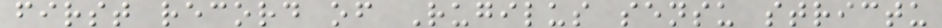first record of Rugilus sensu strictu
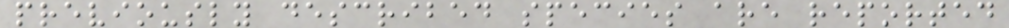previously described species are reported
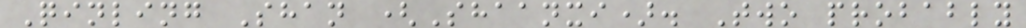Qinling Shan (Shaanxi). Two probably
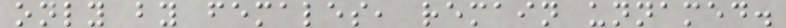only by females, remain unnamed.
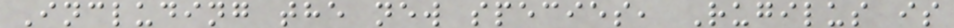Including the new species, Rugilus is
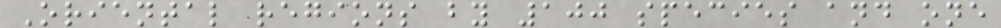Oriental regions by 100 species and one
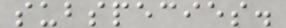subspecies.
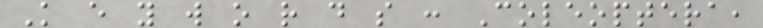K e y w o r d s : Coleoptera,
